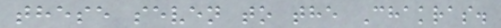these seven to the Chakras.
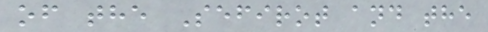of the Sefirot and the
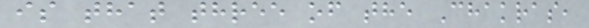is that three of the Chakras,
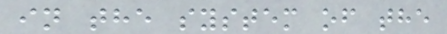in the system of the
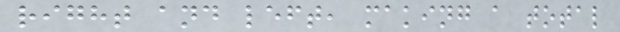right and left, making a total
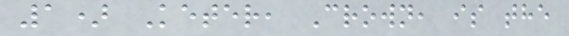1) Keter, Crown, is the
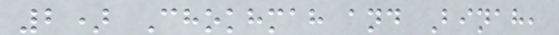2) Chokhmah and Binah,
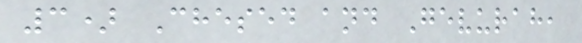3) Chesed and Gevurah,
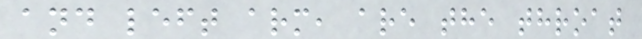and left arm, are the throat
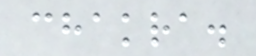chakra.
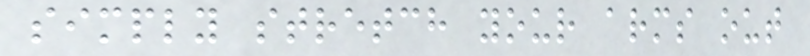simply stretch your arms out
